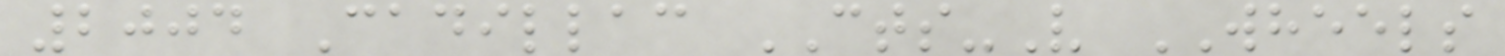2004 Cadillac CTS-V WHEELS
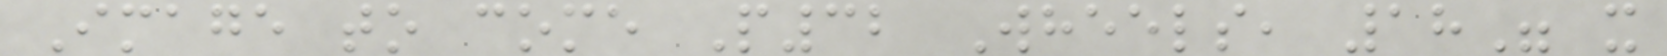Image to come P32 Wheels, 18" x
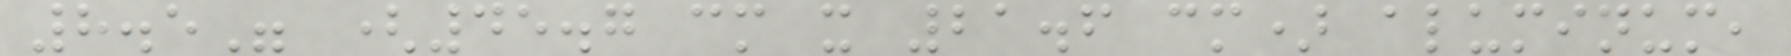8.5" (45.7 cm x 21.6 cm) aluminum,
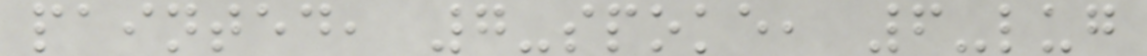painted, 7-spoke, 6-lug
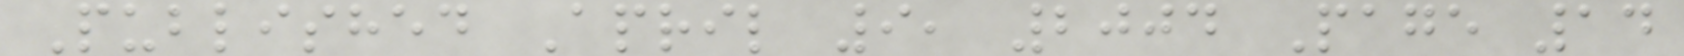Published April 9, 2004 Page 14
